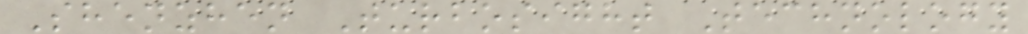Shenzhen Turbosight Technology
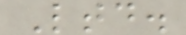Ltd.
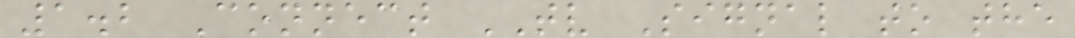1.2 Connect TV Signal to the
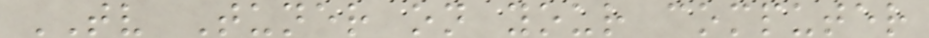TV Tuner on your computer
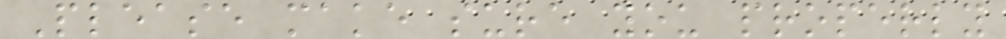Please make sure you properly
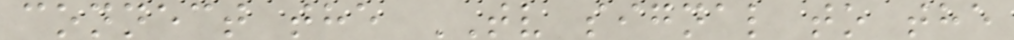connect the TV signal to the
